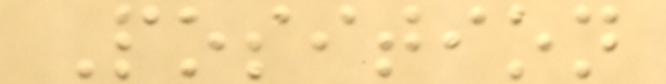Position
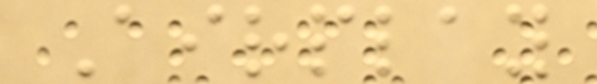Airplay
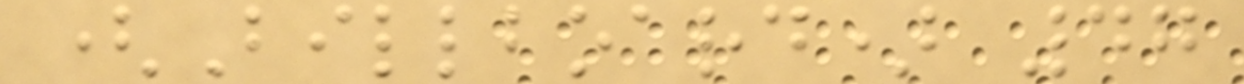(Billboard) 47
